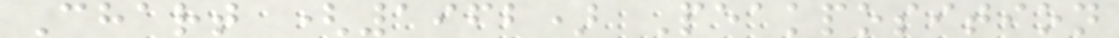Chart (1962) Peakposition
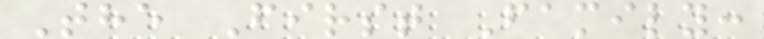The First Family:
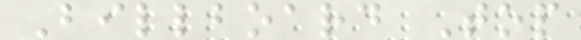Billboard Top
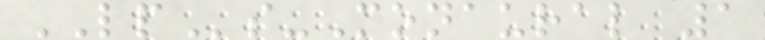LPs-Monaural 1
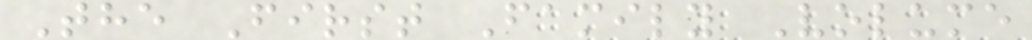The First Family Volume
